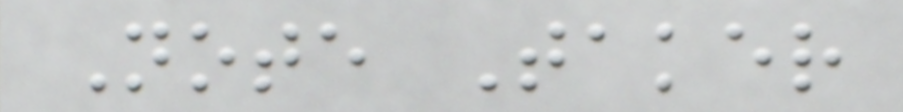Note Taker
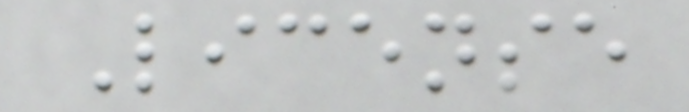License
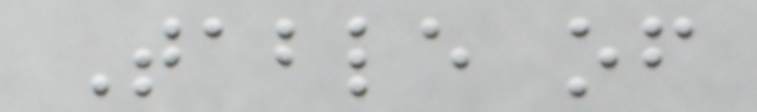Table of
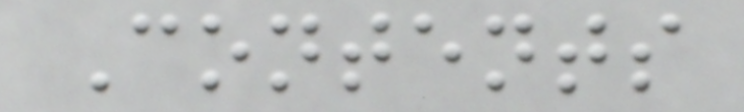Contents
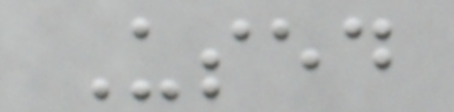Used
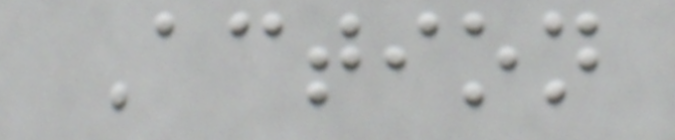Action
